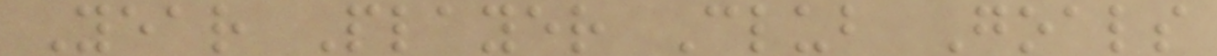Year Player Club Goals
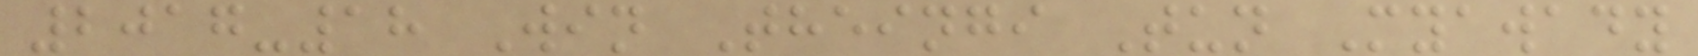2017-18 Win Theingi Tun Myawady
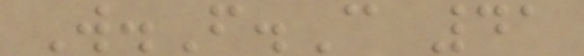W.F.C 41
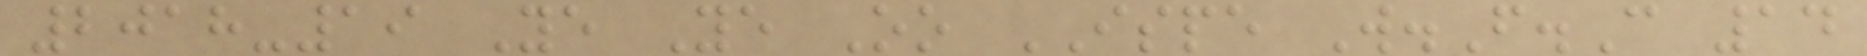2018-19 Ye Ye Oo ISPE W.F.C 14
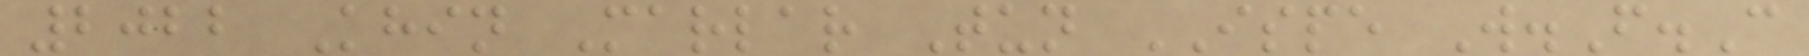2022 Khin Marlar Tun ISPE W.F.C
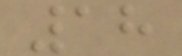18
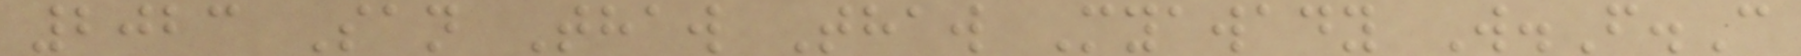2023 San Thaw Thaw Myawady W.F.C
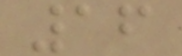16
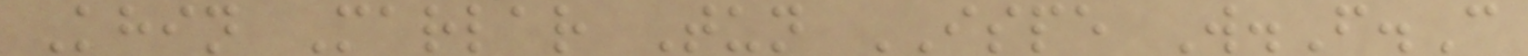Khin Marlar Tun ISPE W.F.C
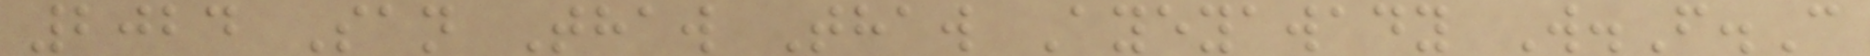2024 San Thaw Thaw Ayeyawady W.F.C
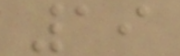19
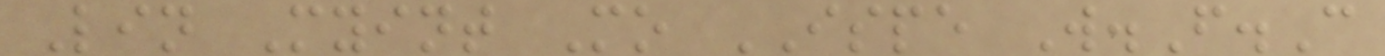Lin Myint Mo ISPE W.F.C
